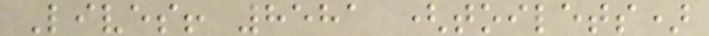Lives! 8581 (toilets)
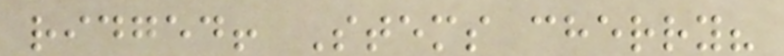ridged! Stems cherry?
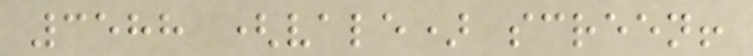3588 (vale) screen!
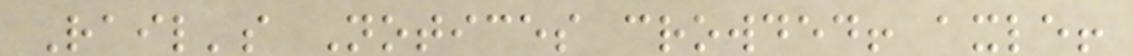Rail's Notices crowded! axle!
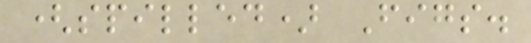(spilled) Figs.
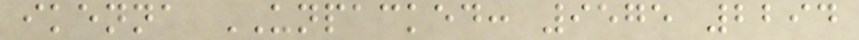ikenna UNPACKED: 9575 2294
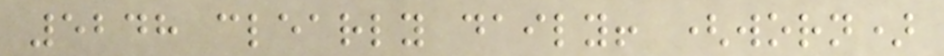5248 clearly daily! (worn)
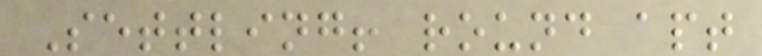Settling! round apt
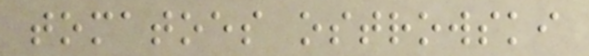tomatoes ostrowski
